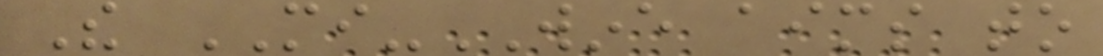The MI-WINE aims to
